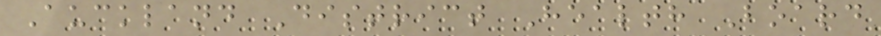Auckland District Health Board
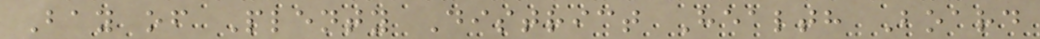Bay of Plenty District Health Board
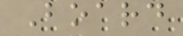Board
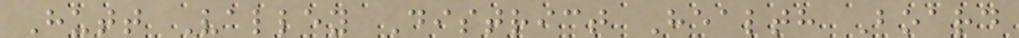Hutt Valley District Health Board
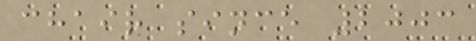chair since 2003
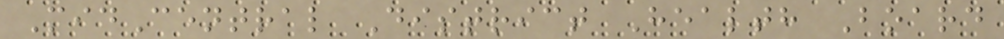MidCentral District Health Board
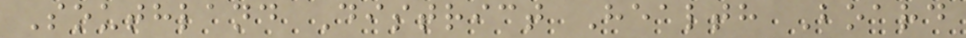Southland District Health Board
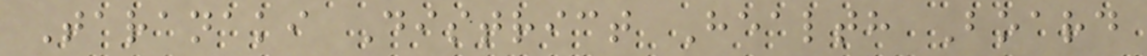Taranaki District Health Board
